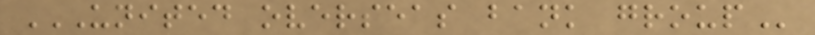UNITED OVERSEAS BANK GROUP
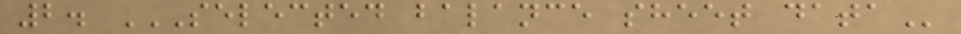2. SELECTED BALANCE SHEET DATA
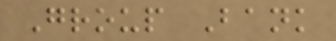Group Bank
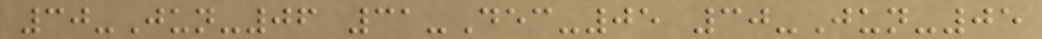30-Jun-06 31-Dec-05 30-Jun-05
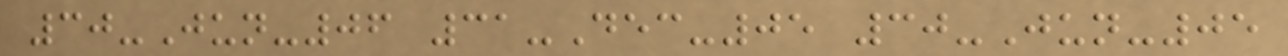30-Jun-06 31-Dec-05 30-Jun-05
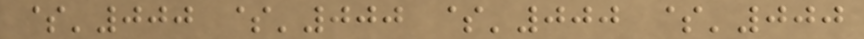$'000 $'000 $'000 $'000
